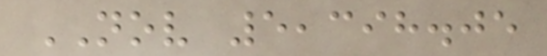NOV 5,398.05
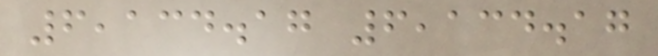6,134.17 6,134.17
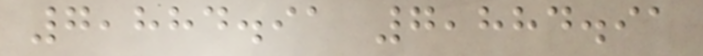7,884.91 7,884.91
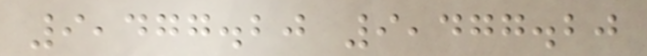9,477.20 9,477.20
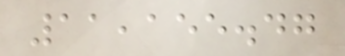11,155.47
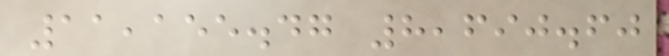11,155.47 8,690.60
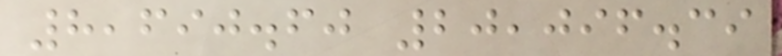8,690.60 20,096.39
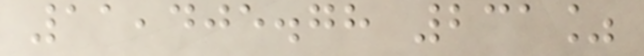11,405.78 231%
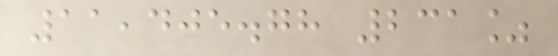11,405.78 231%
